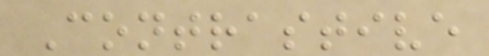Contrastive
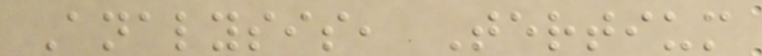Analysis, Tertium
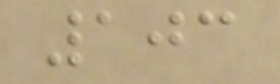103
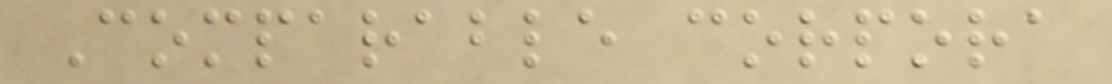Comparable corpora
